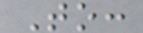To:
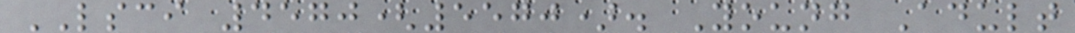LSCI 4570(5570). Young Adult
